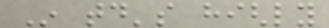In today's highly
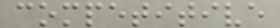competitive
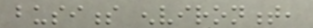business environment,
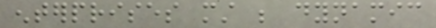enterprises must be dynamic
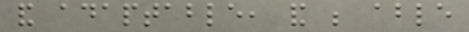and adaptable, and be able
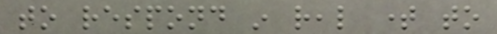to respond in real time to
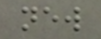new
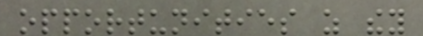opportunities as they
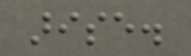arise.
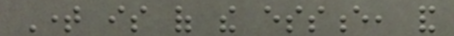Time is of the essence, and
